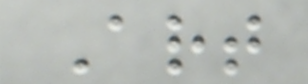Art
